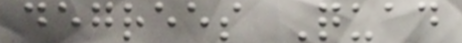degrees Quad
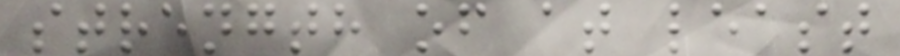strength of at least
